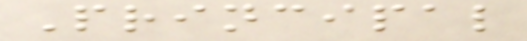Principal
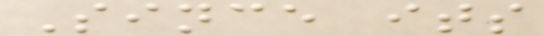Since its
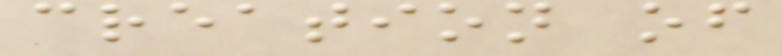creation of
